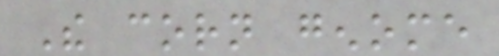The corn genome
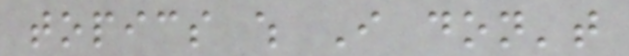topics which I don't
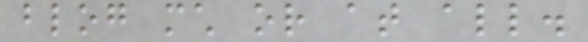blog much or at all.
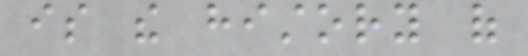is the history of
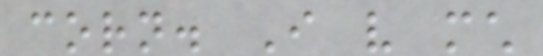corn. I very much
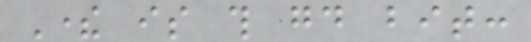There is this good bit:
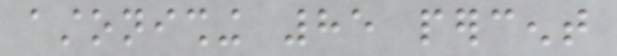astonishing 85 percent
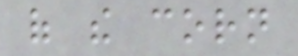of the corn
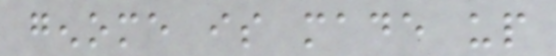genome is made up
